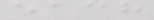each
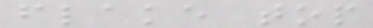flake top
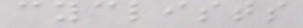cyclists
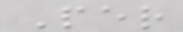Per
